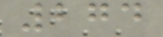274
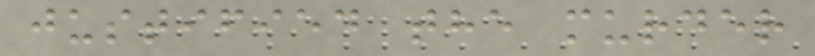justified the murder
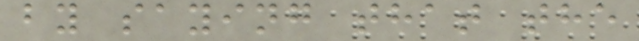by saying that the
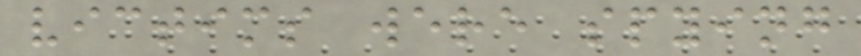victims were spying
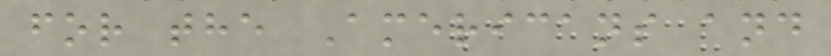for the Americans and
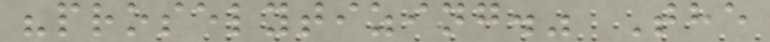"proselytizing." The
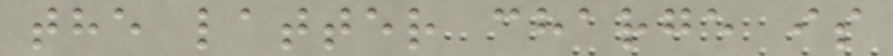the latter charge is
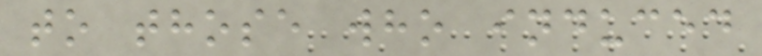to those who induced
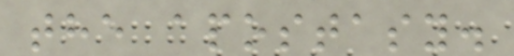the apostasy.
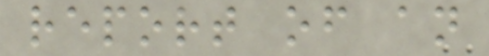report of an
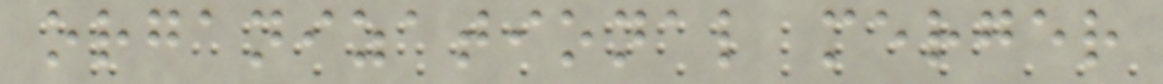organizational merger
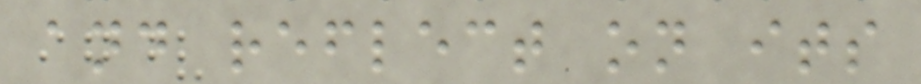and reflect on its
